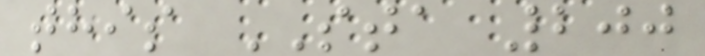this STA 200
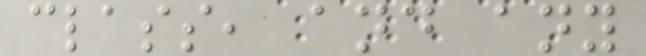class, and any
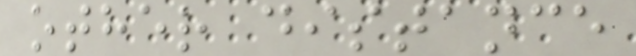other distance
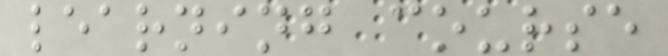learning course
